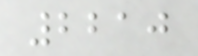2210
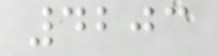4203
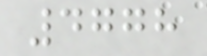4778
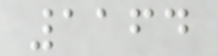1164
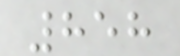858
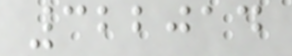322014
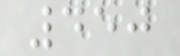450
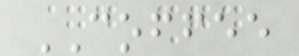COFFEE
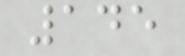145
